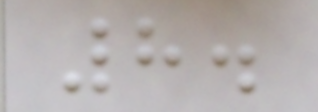8.
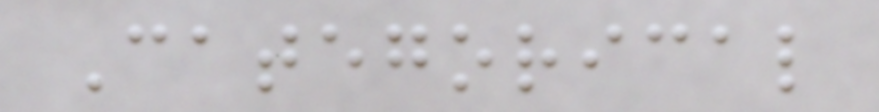Categorical
